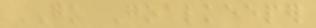GK Goalkeeper
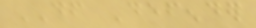DF Defender
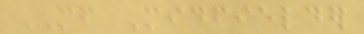MF Midfielder
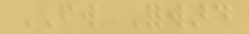FW Forward
